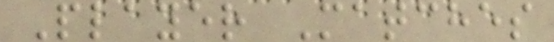Player Matches
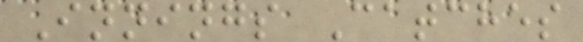Innings Catches
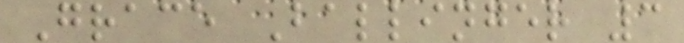Grace Ballinger 3
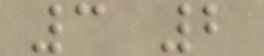3 2
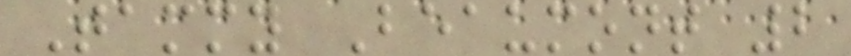Tammy Beaumont 2
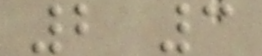2 3
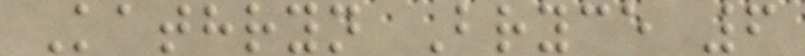Kathryn Bryce 6
